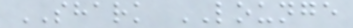SHARK LOUNGE
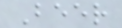Beer
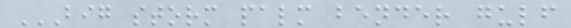BIG STORM PALM BENDER GULF
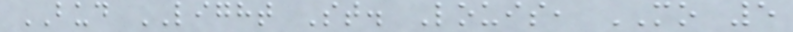BUD LIGHT St. Louis, MO 5
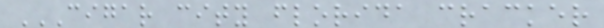CIGAR CITY FLORIDA CRACKER
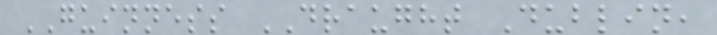GUINNESS DRAUGHT Dublin,
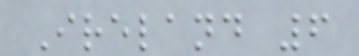Ireland 6
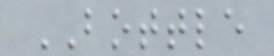BOTTLE
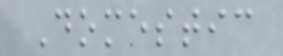Domestic
